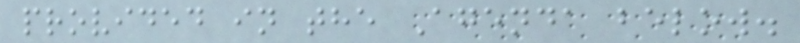provided in the Agenda below.
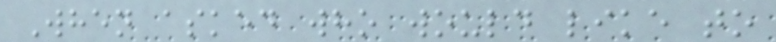When asked who would like to
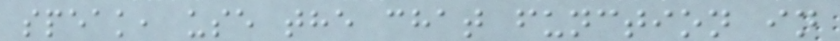speak, use the chat function in
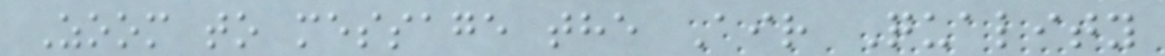Zoom to message the Air Quality
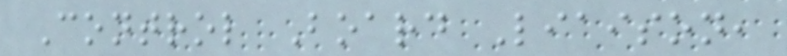Control Board Liaison,
